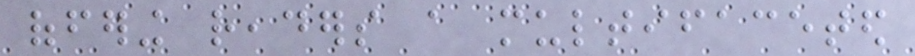offering readers a multifaceted
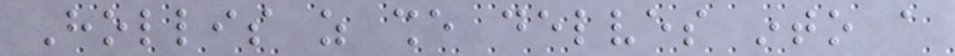Hollis as she delves into a
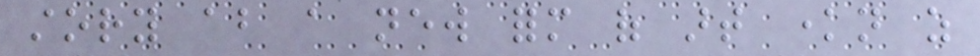story about a new form of art known as
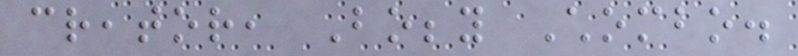creator, Bobby Chombo.
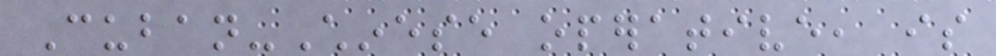Cuban-Chinese operative, is
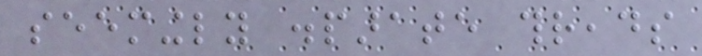seemingly disparate threads
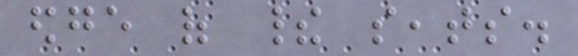edge of their seats.
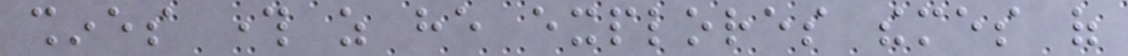shines through as he explores themes of
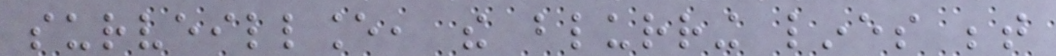surveillance, the blurring lines between
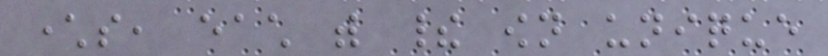characters, each with their own unique
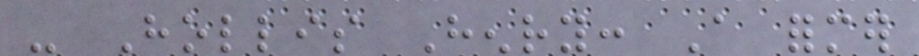- Hollis Henry: A former
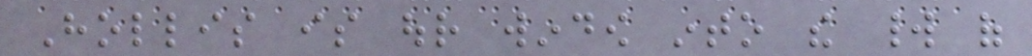Hollis is our window into the world of
